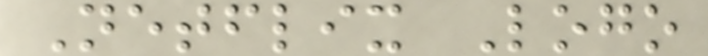Netflix Logo
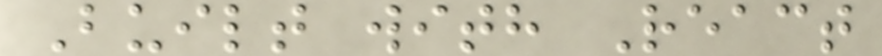Built with React
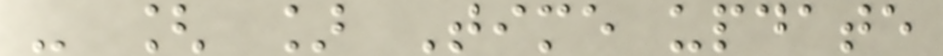- [ ] Time update
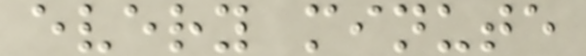every minute
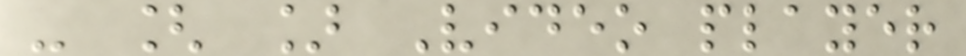- [ ] Video player
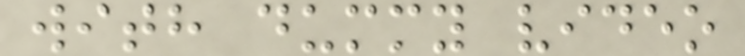with dummy video
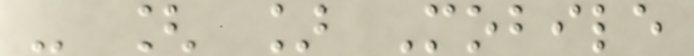- [ ] Mobile
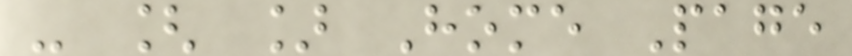- [ ] Home Page
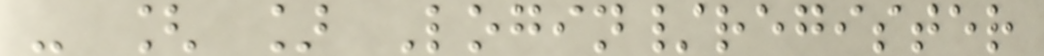- [ ] Login/register
